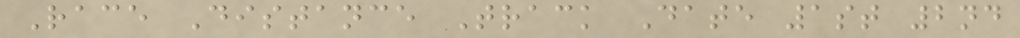Race Distance Track Date 1st 2nd
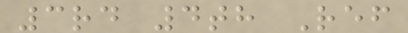3rd 4th Ref
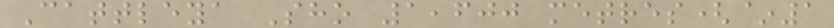Cattleya Sho 1,600 metres(~1
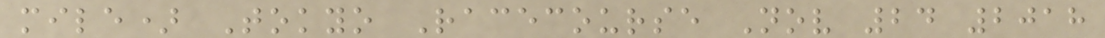mile) Tokyo Racecourse Nov 24 2018
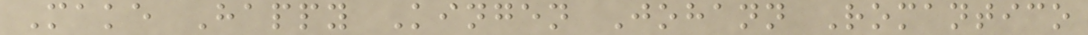Make Happy Kingen Johann Romantico
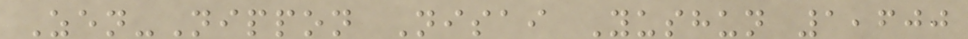Zen-Nippon Nisai Yushun 1,600
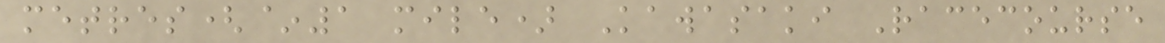metres(~1 mile) Kawasaki Racecourse
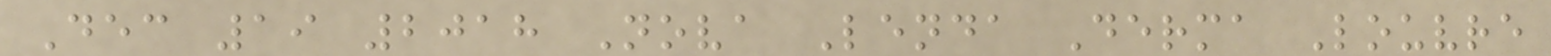Dec 19 2018 Nova Lenda Derma Louvre
